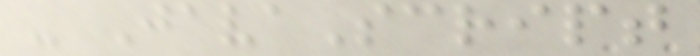- JavaScript
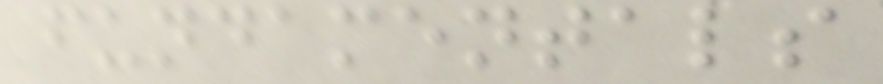fundamentals
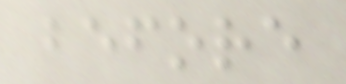before
